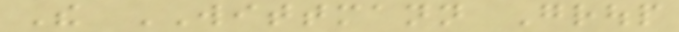The WITTMANN Group
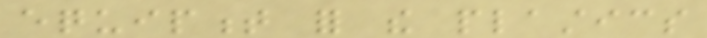equipment for the plastics
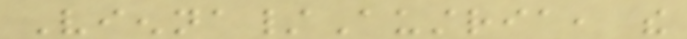Vienna/Austria, the
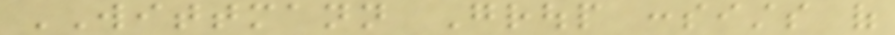WITTMANN Group consists of
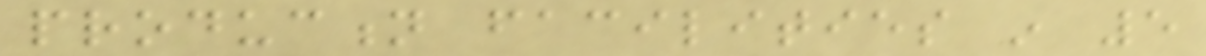production facilities in 5
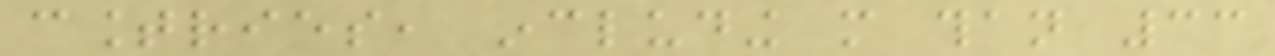countries, including more than 33
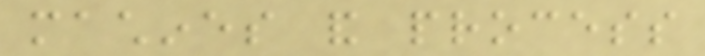machines and process
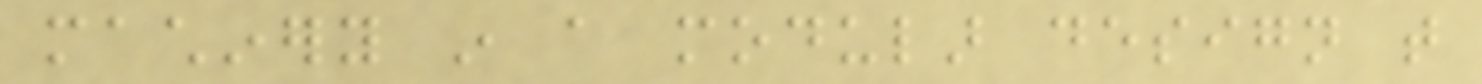machinery in a modular design that
